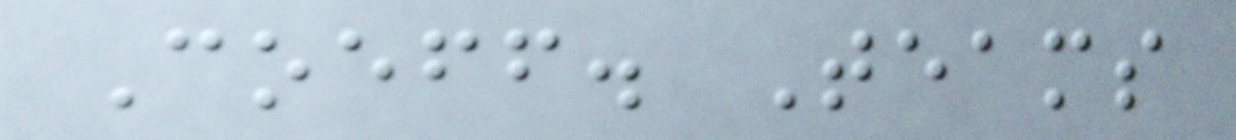Coeff. Teams
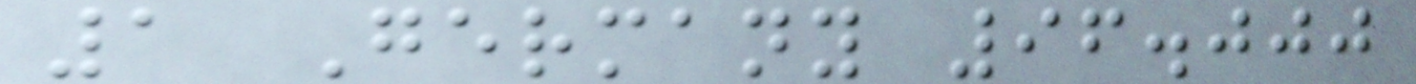1 Germany 96.000
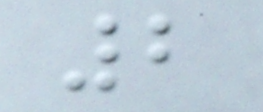2
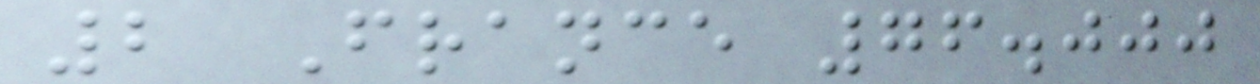2 France 76.000
